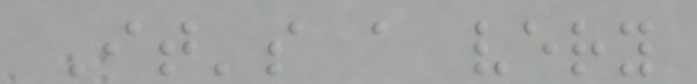It's a very
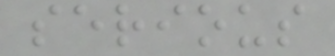serious
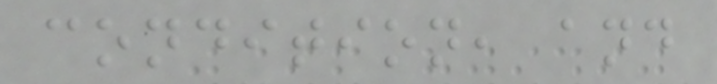condition, and
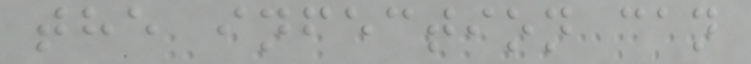the infection can
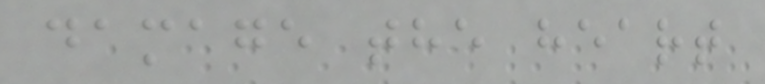damage the heart
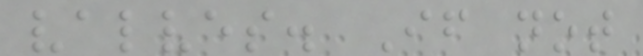valves. If not
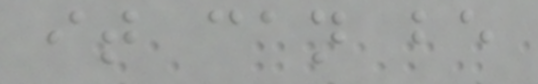it can be
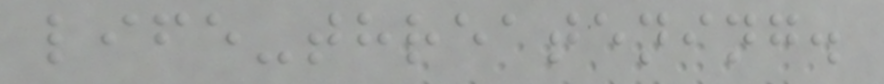life-threatening.
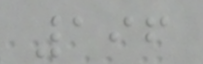196
